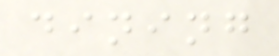dining
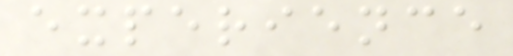experience
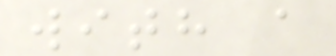with a
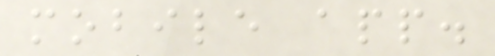mobile app.
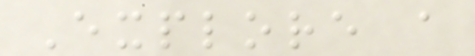Explore a
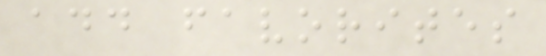add favorites
